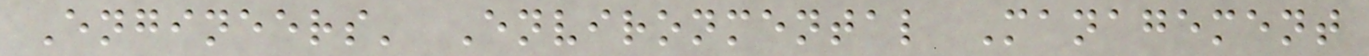Engineers' Environmental Management
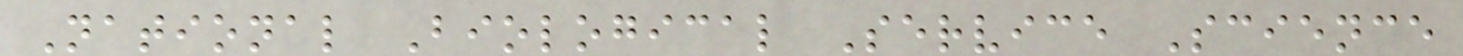National Biological Service Science
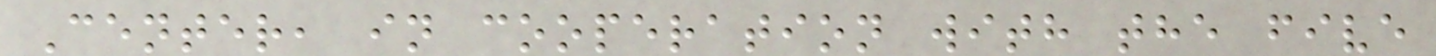Center, in cooperation with the five
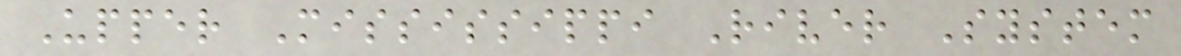Upper Mississippi River System
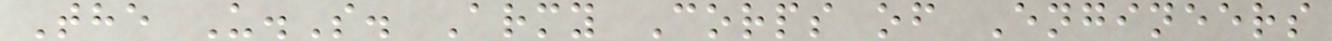The U.S. Army Corps of Engineers
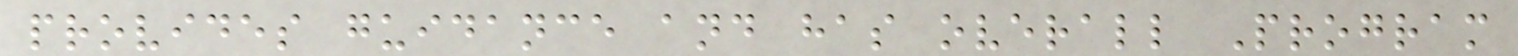provides guidance and has overall Program
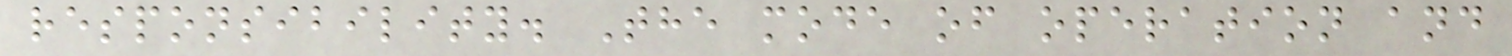responsibility. The mode of operation and
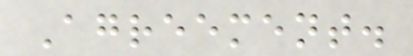Agreement.
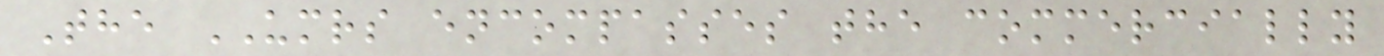The UMRS encompasses the commercially
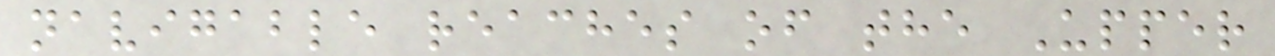navigable reaches of the Upper
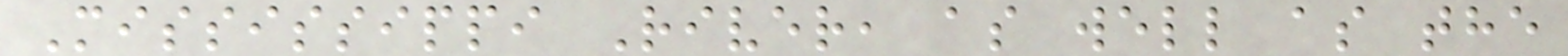Mississippi River, as well as the
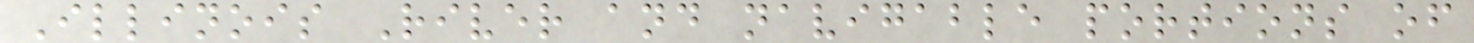Illinois River and navigable portions of
